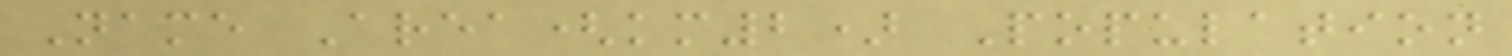Name Area(km2) Population
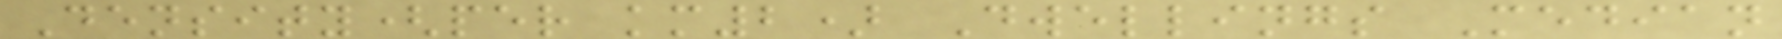Density(per km2) Dwellings Median
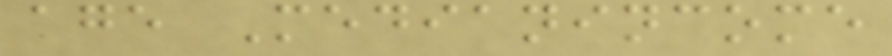age Medianincome
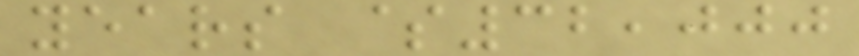years $32,000
